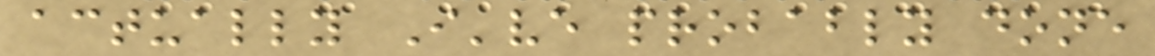actually I've probably done
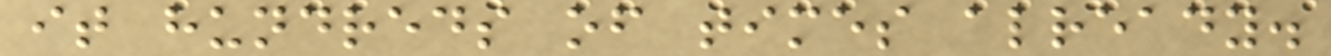it hundreds of times already.
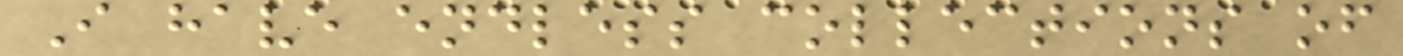I have endless collections of
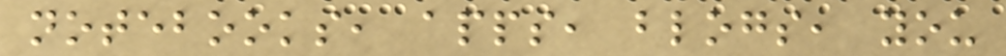notebooks, apps, blogs, you
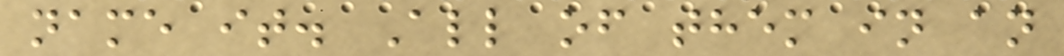name it. All of them in an
